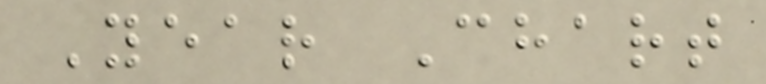Year Chart
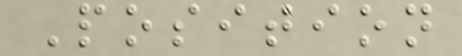Position
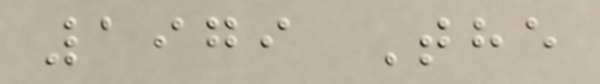1979 The
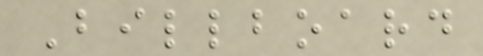Billboard
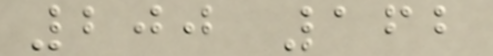200 162
